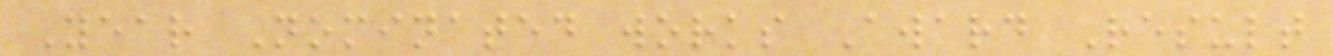Year Nominated works Award Result
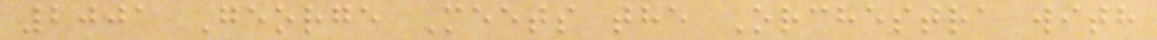2001 George Meets the Orchestra with
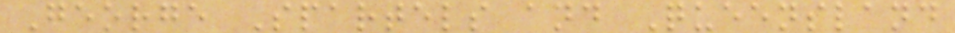George Spartels and Queensland
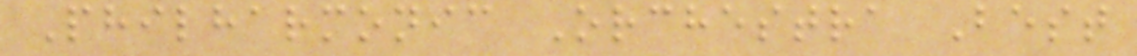Philharmonic Orchestra Best
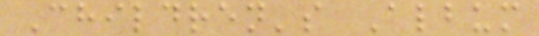Children's Album
